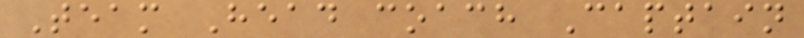Team Head coach Captain
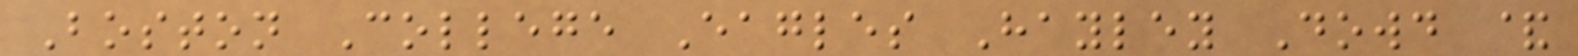Boston College Eagles Hayley Dowd &
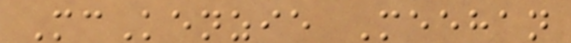McKenzie Meehan
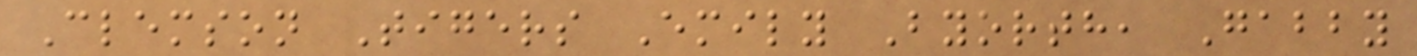Clemson Tigers Emily Byorth, Gabby
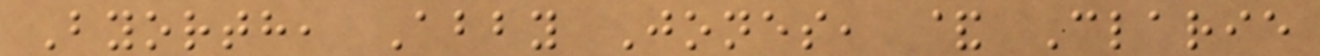Byorth, Abby Jones, & Clarie
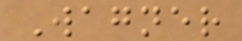Wagner
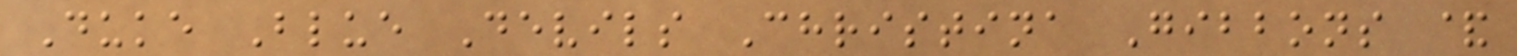Duke Blue Devils Christina Gibbons &
